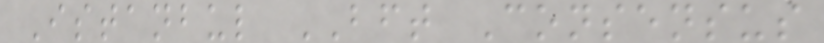Istanbul BFT Consensus
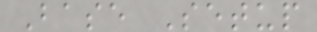Base Setup
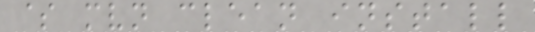$ mvn clean install
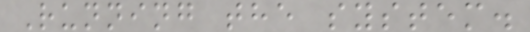Running the system.
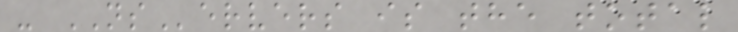- NServers is the total
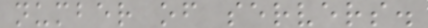number of servers.
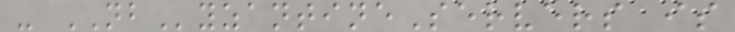- NByzantineServers is
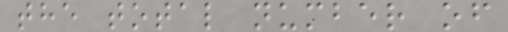the total number of
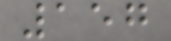157
